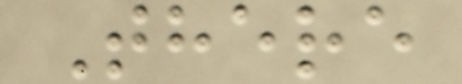There
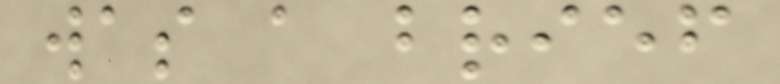was a brief
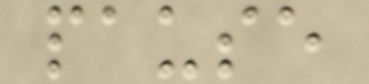pause
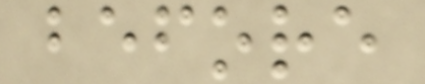before
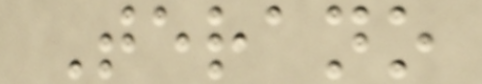Terano
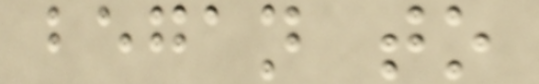began to
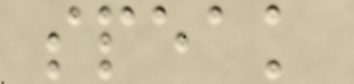speak
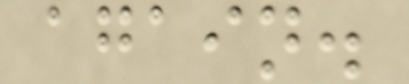again.
